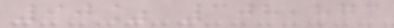90% 308,873
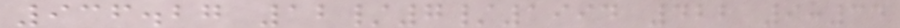936.27 12/7/1994 422 9:34
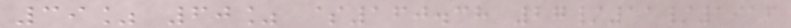39% 60% $160.38 27/11/1916
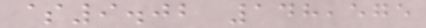$9.02 148,575
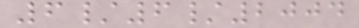6/6/2004
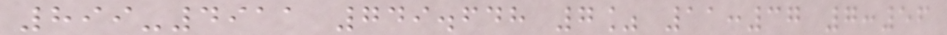899-4911 749.648 7% 11:37 7:56
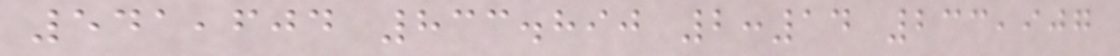541,604 833.890 2:14 233,907
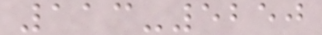113-5250
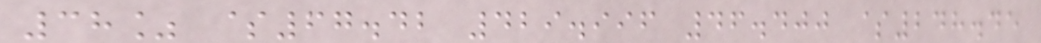38% $67.42 429.996 46.400 $248.45
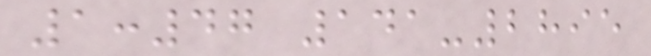1:47 141-2895
